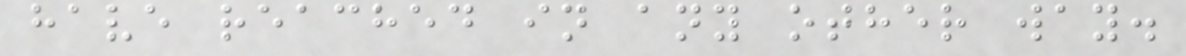have reached in any other way.
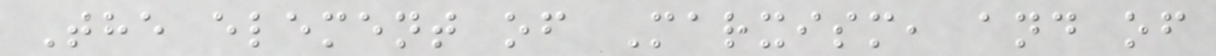The element of Marxism, and of
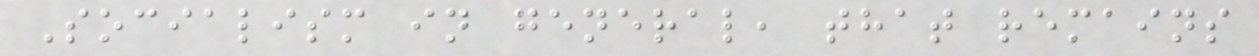Socialism in general, that remains
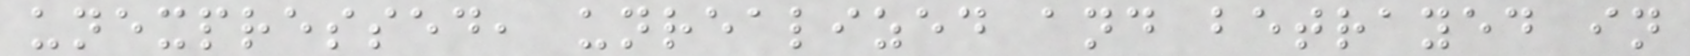unexpressed, unrealized and betrayed in
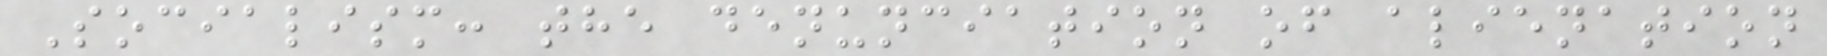Socialism: the denunciation of alienation
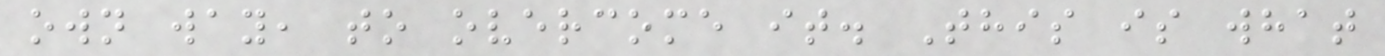own way, to overcome it. This is what
